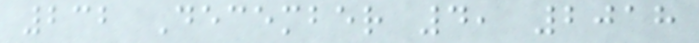232 December 4, 2018
